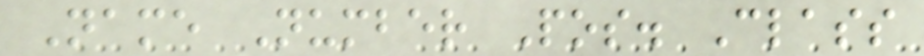Name Number Pos. Class
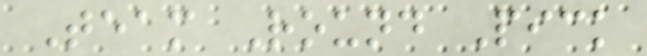Team Round Pick
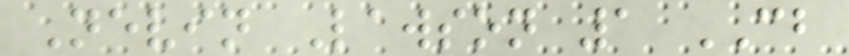Nevin Lawson 1 CB
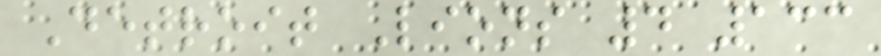Detroit Lions 4 133
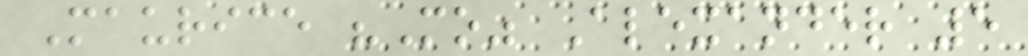Maurice "Mo" Alexander 5
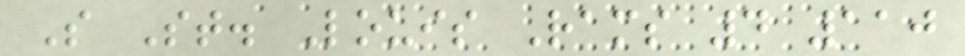S St. Louis Rams 4 110
